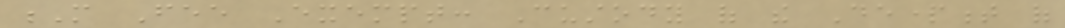M Fee Exempt: Custody of the Department of
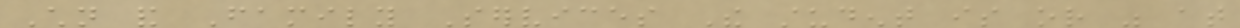Children and Family Services The student is or was at
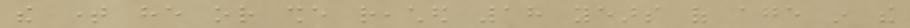the time he or she reached 18 years of age in the
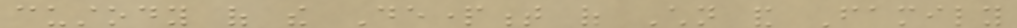custody of the Department of Children and Family
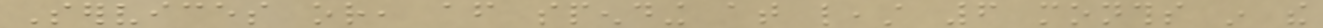Services or, after spending at least 6 months in the
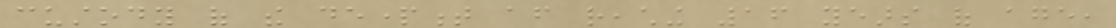custody of the department after reaching 16 years of age,
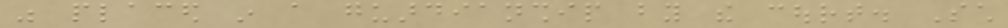was placed in a guardianship by the court. Such
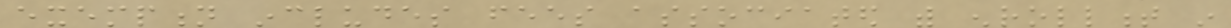exemption includes fees associated with enrollment in
